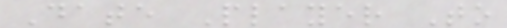Date Player To
